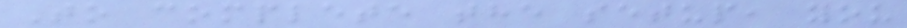To complete the setup, you
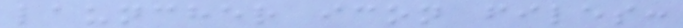launcher icon files:
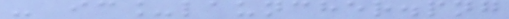- ic_launcher.png
